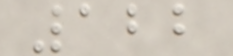122
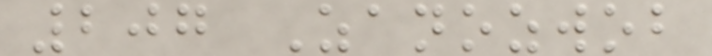207 Zanozwob
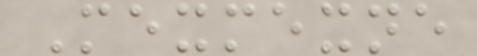Mexmexne
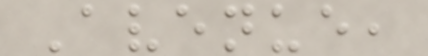Avenue,
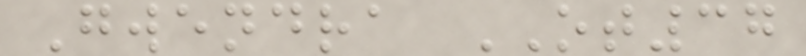Gwendra OT37
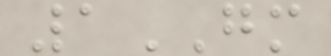1GM
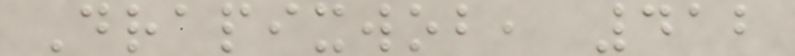Drapixwob, 412
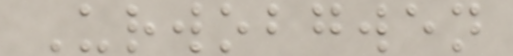Urwobgwen
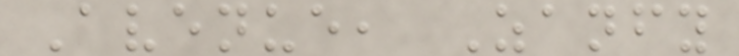Avenue, Zanfy
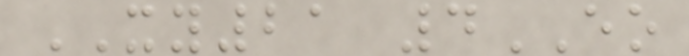XY21 4EO
